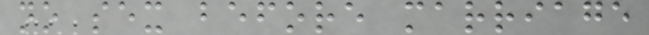no sex before marriage
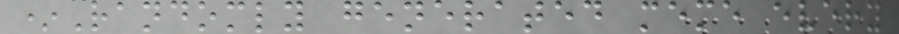*Randomly generated meme every
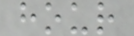hour
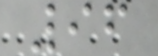96
